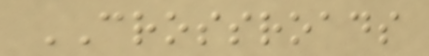CROSSROADS
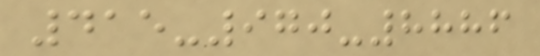415-970-8886
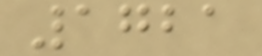1721
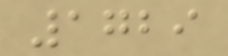1729
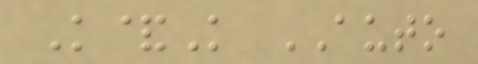K&K AUTO
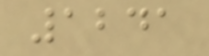1241
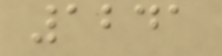1241
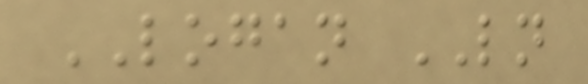LOGAN LN
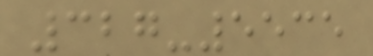327-5535
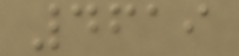4619
